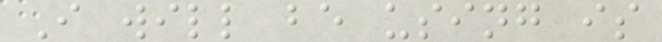I will be using is
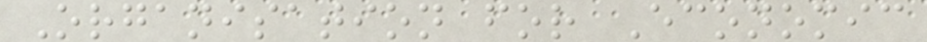Organisation for Economic
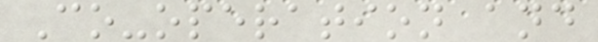Co-operation and
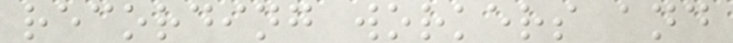recording workers and
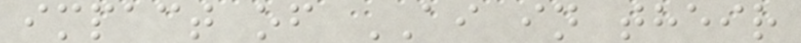impact of AI in their
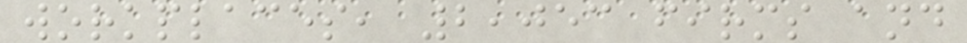workplaces, 2,053 firms and
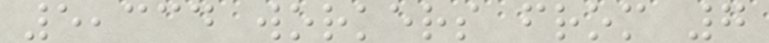5,334 workers from 7
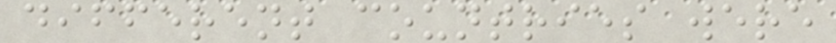different countries were
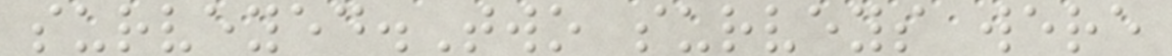surveyed.Two surveys were
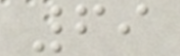69
